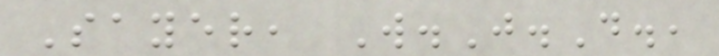Sayer, W.J.D.,
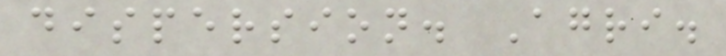dispersion. Agri.
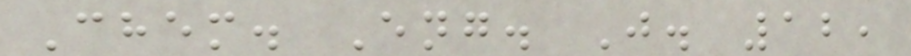Chem. Eng. J. 12,
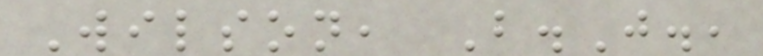Wilson, B.J.,
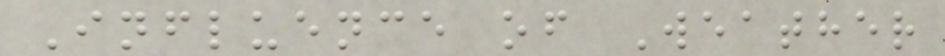Influence of Weather
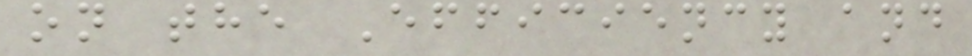on the Efficiency and
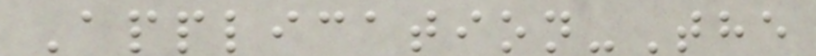Application-The
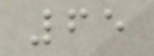65
